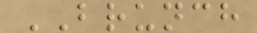BRUNCH
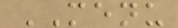MENU
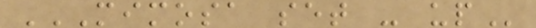MIMOSA SET - UP
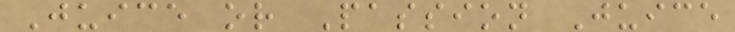Juice or Passion Juice
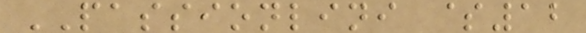PASSIONLINI $12
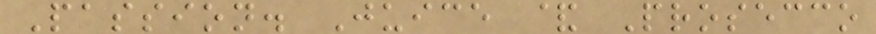Passion. Juice & Prosecco
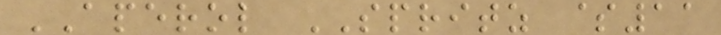APEROL SPRITZ $11
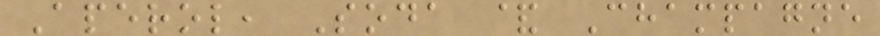Aperol, Soda & Champagne
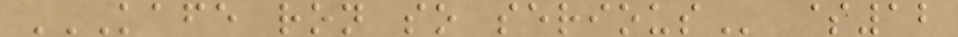KAFE RON SO SERIOUS $12
